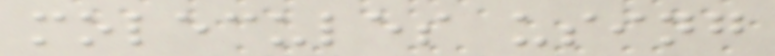molecules using
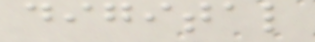digital
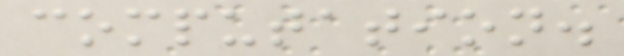computation.
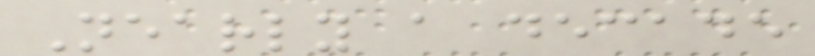Nearly a decade
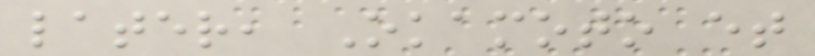later, Okamoto et
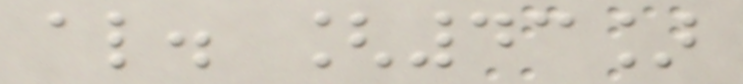al. [43]
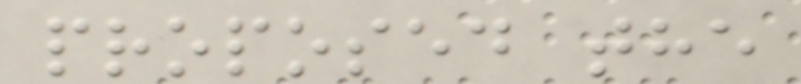proposed the
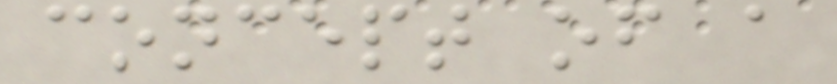concept of a
